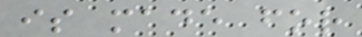is made for
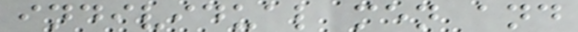individual men and
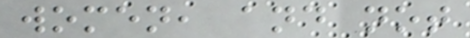women, and not
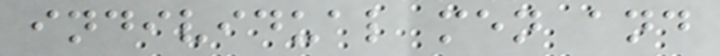individual men and
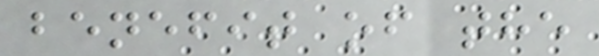benefit of the
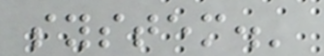system.'
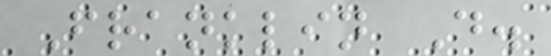Franklin D.
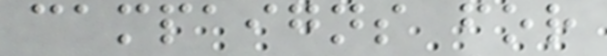campaigns for
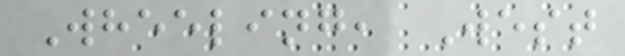Wheeling, West
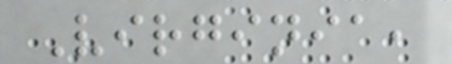Virginia,
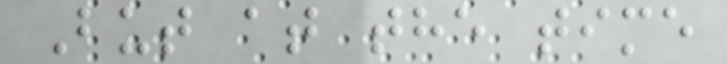But at the time
